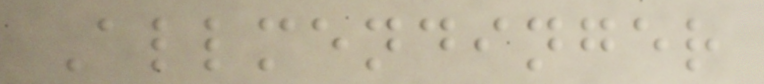Allmendinger
